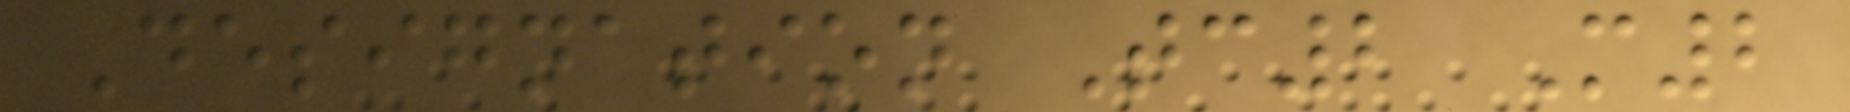Designation Tc2 M2
